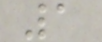1
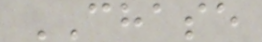CHASE
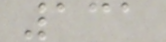131
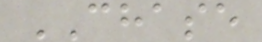CHASE
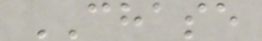CHASE
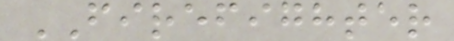FIREFIGHTER
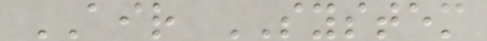AIR SYSTEM
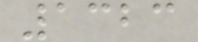1323
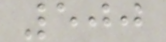500
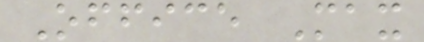Office Max
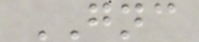GNC
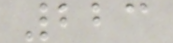223
